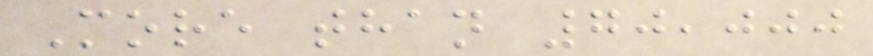More than 70,000
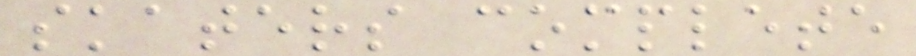skaters complete
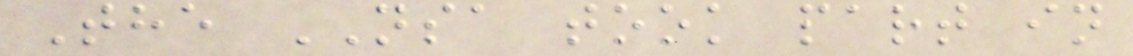The NSA took part in
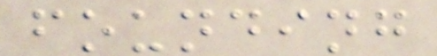founding
